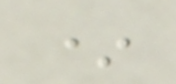*
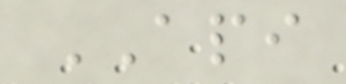API
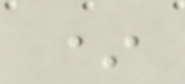*
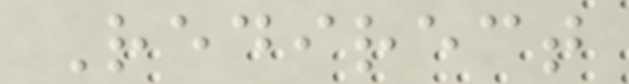Redirect
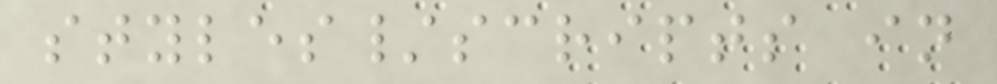styles/scripts in
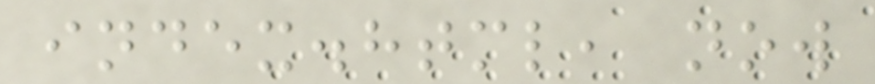index.html, now
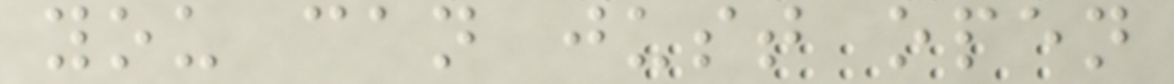you can just open
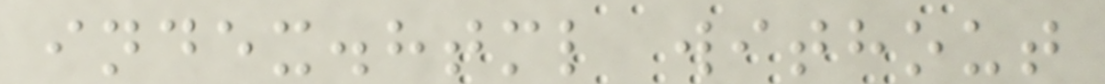index.html without
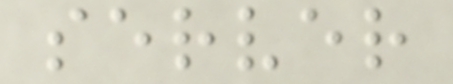server
